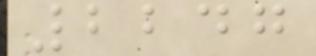2247
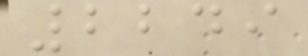2249
